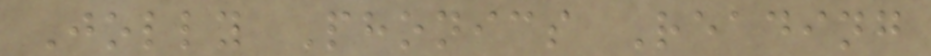Jolly Phonics Reading
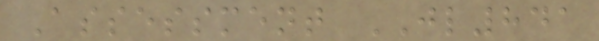Assessment JL841
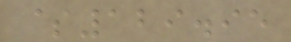$129.95
